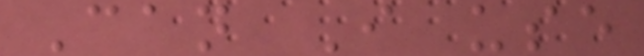Can I use
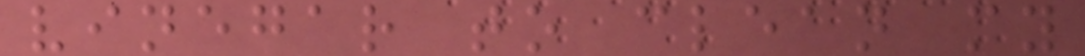vinegar to clean my
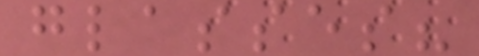glasses?
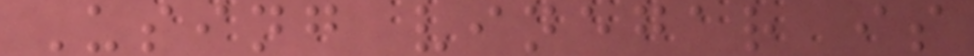Using vinegar is
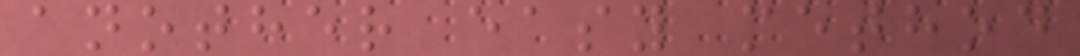another easy method
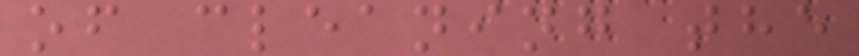of cleaning the
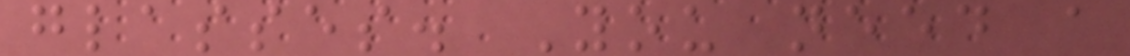glasses. You need a
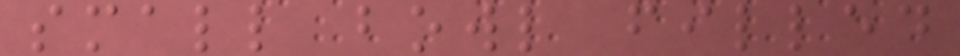small bowl filled
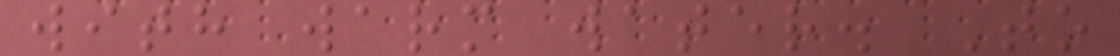with warm water. To
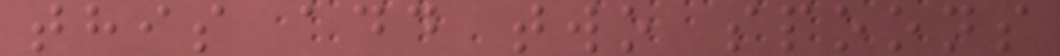this add two spoons
